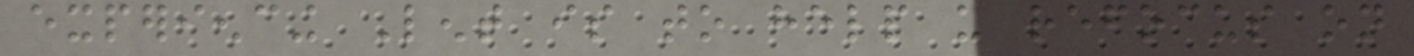experiencing Lent is to help us refocus on
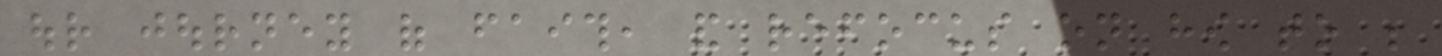our journey of faith, and refocus on how to be
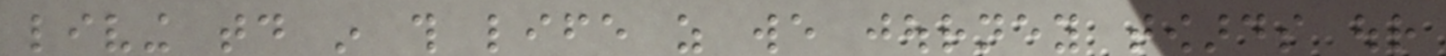living today in this life as we journey towards our
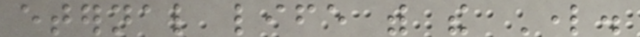eternal life with the Lord.
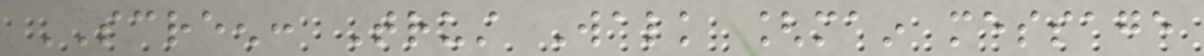SCREEN: Trust Walk [main message
